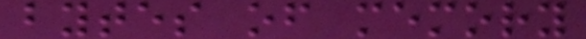bytes of memory
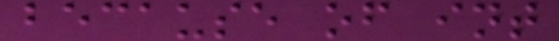because of int
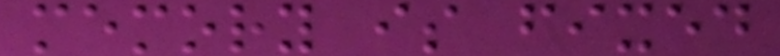memory is fixed
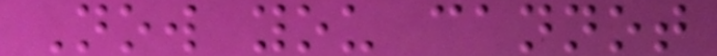Now you cannot
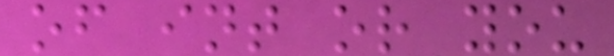of int or you
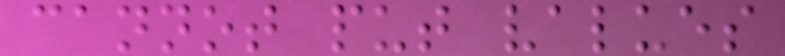cannot put values
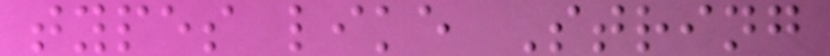types like String
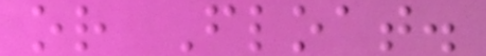or Float.
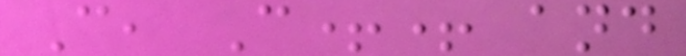C, C++ and
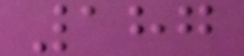187
